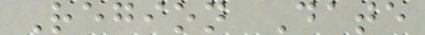Region Date
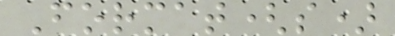Format(s)
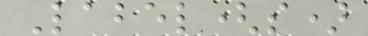Label(s)
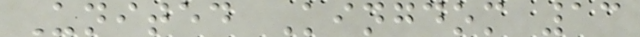United Kingdom 13
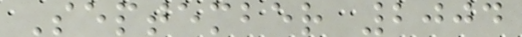September 2004
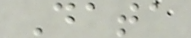Data
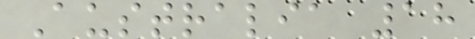Australia 18
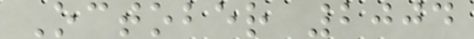October 2004
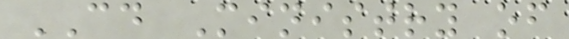CD Ministry of
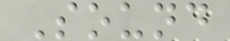Sound
